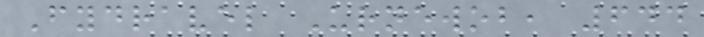Fydravel Urnewob, 644
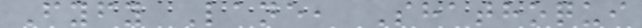Fyfy Lane, Shathoqui
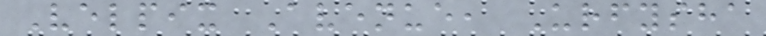Velpix Avenue, Urfysha
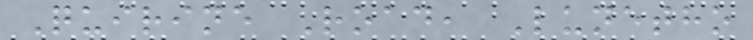Quirine Road, Lunetho
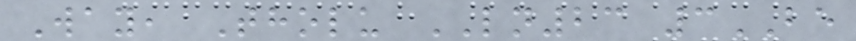Way, Tholu LN23 3BE
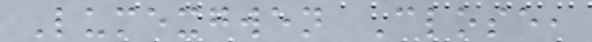Lumexgwen Close,
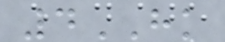4HK
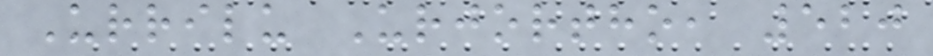Urrilu Urjortho, 520
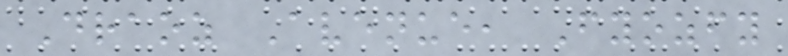Draoz Avenue, Fyozfy
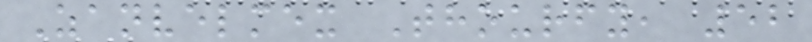Zanvelmex Thourfy, 52
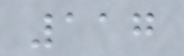117
